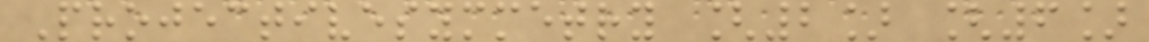Projectivesymmetry [2] [6]
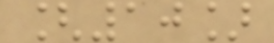[10]
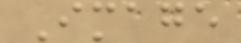Image
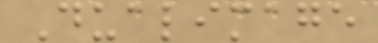Dualimage
